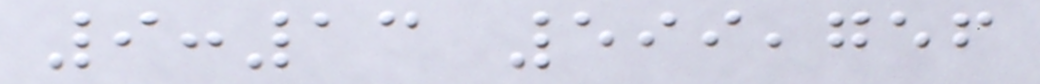9:13 599,756
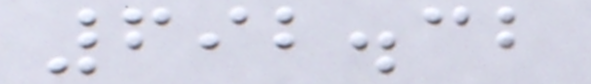692.32
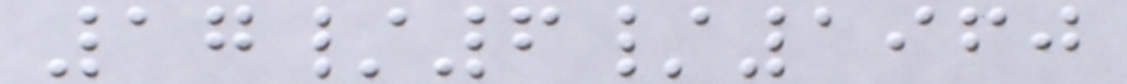17/6/1960
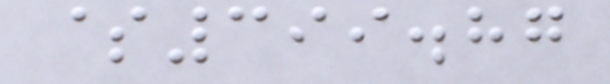$399.87
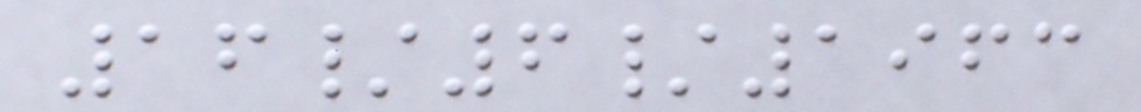16/6/1963
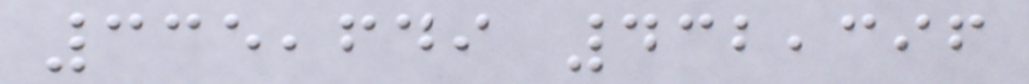335,649 432,396
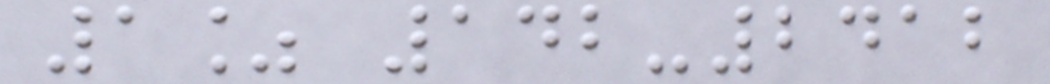1% 142-2412
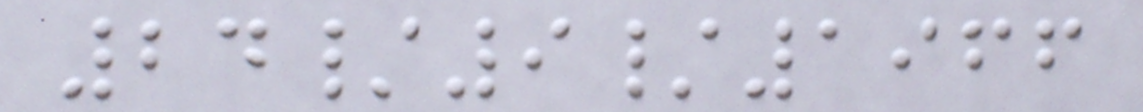24/9/1966
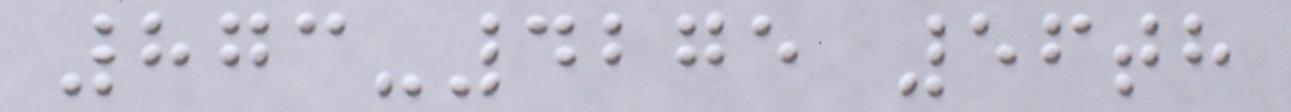873-4275 56th
